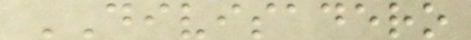DIVISADERO
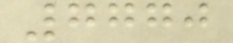7770
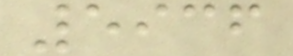5936
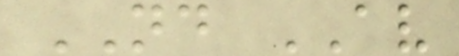ND AV
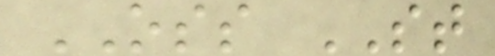OSS ST
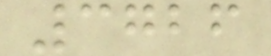3726
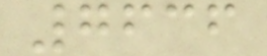7636
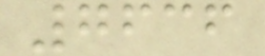7636
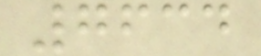7634
